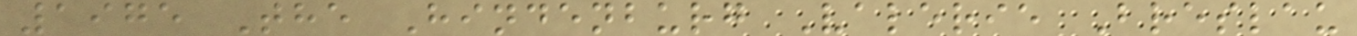1975 The Hindenburg Valerie Breslau
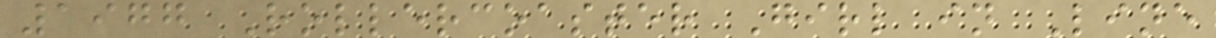1977 Rollercoaster Girl in Line
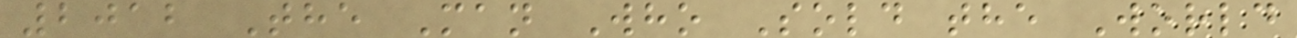2012 The Man Who Sold the World
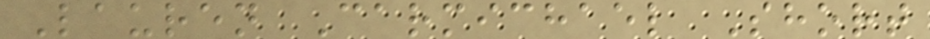Lauren Carmichael Short
